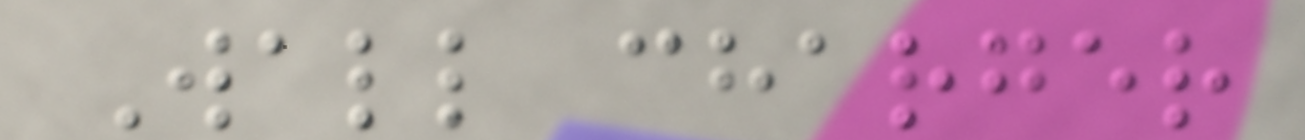Wall charger
